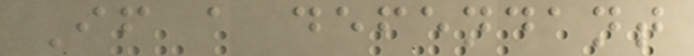If a defendant
